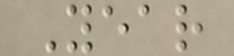Year
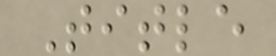Title
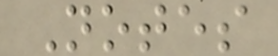Notes
